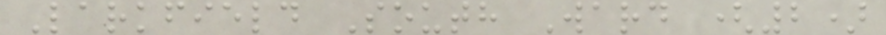Larkfield South Ward (2)
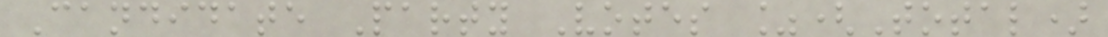Candidate Party Votes %(Total)
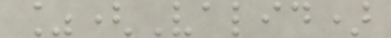%(Valid)
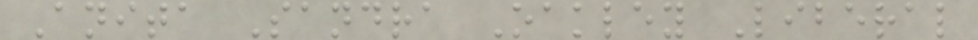Anita Sandra Oakley Liberal
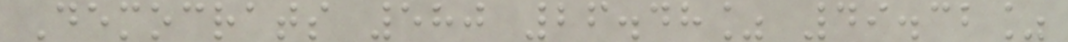Democrats 580 26.48% 49.32%
